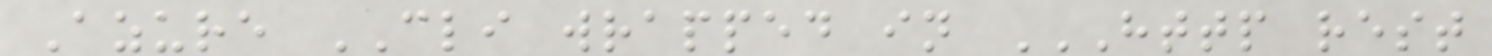Azure CLI wrapped in HTTP REST
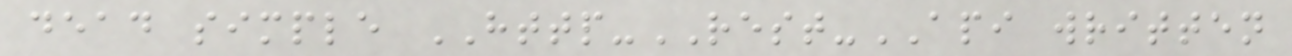dead simple HTTP-REST-API written
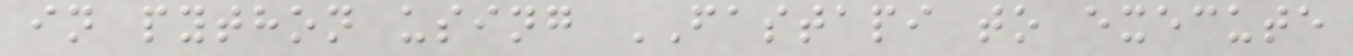in python using FASTAPI to execute
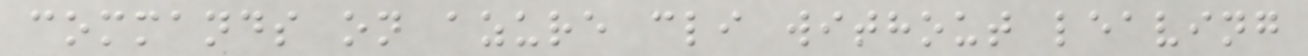commands on azure cli without leaving
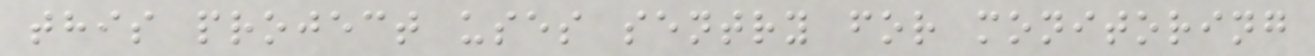this project uses sentry for monitoring
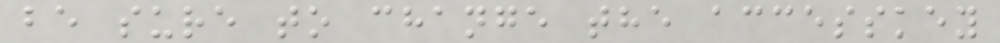be sure to change the accesskey
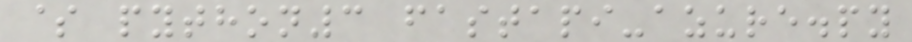$ python3 fastapi-azure.py
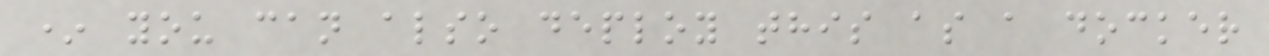* you can also deploy this as a docker
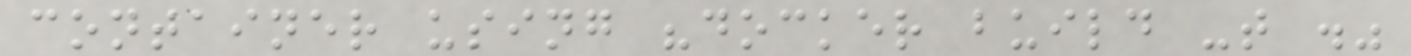container using "docker build -t ."
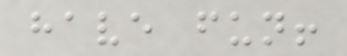have fun!
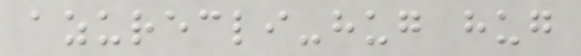azurecli-hug hug
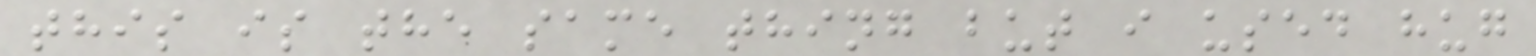this is the same thing but i used hug
